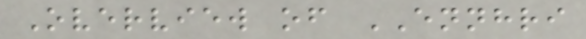Overview of ENNHRI
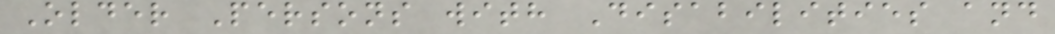Older Persons with Disabilities and
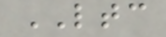LTC
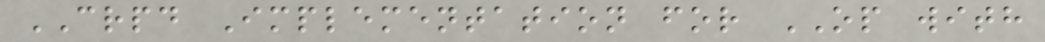CRPD Implementation for OP with
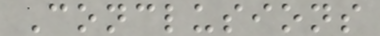Conclusions
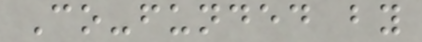Co-funded by
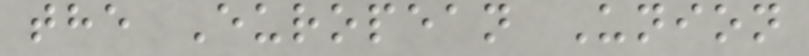the European Union
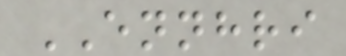ENNHRI
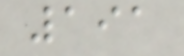191
